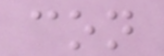con
